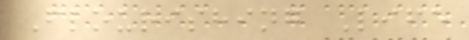Flourishing Life
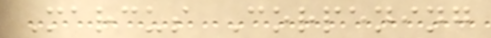Marcus Corpening
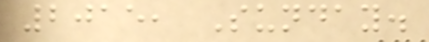2015, Sunday.
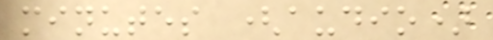minutes (audio)
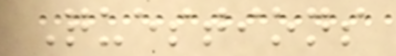Questions
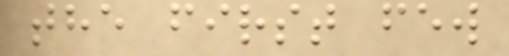the first few
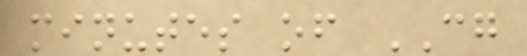minutes of CG
